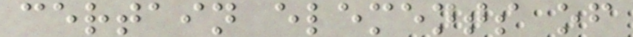certain elements of
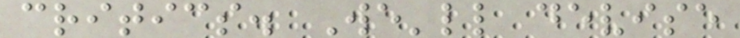critics. We'll devise
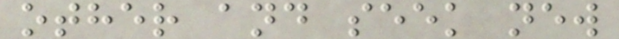other and seek new
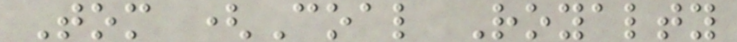Tom (Coal Royalty
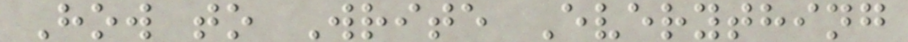How to Write Everything
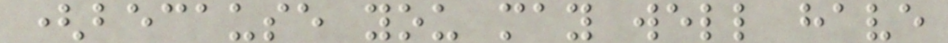(because you may well have
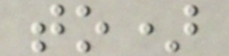to)
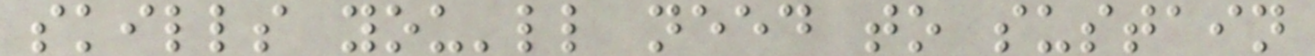skills you'll need to sustain
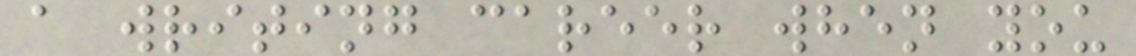a writing career when you
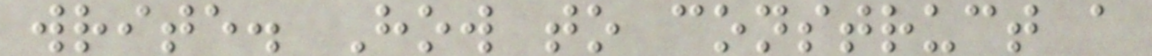write. How to construct a
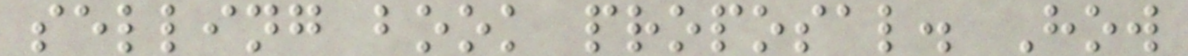selling book proposal. How
